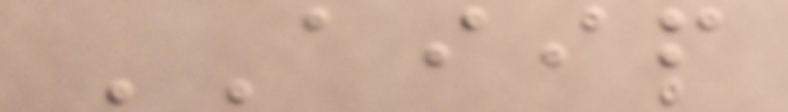AIIP
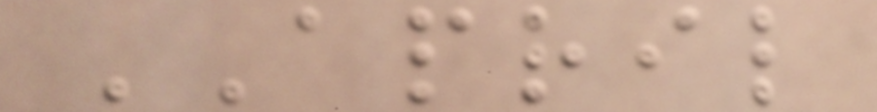APRIL
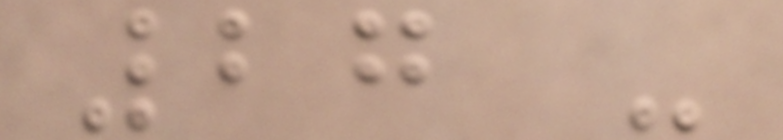27 -
